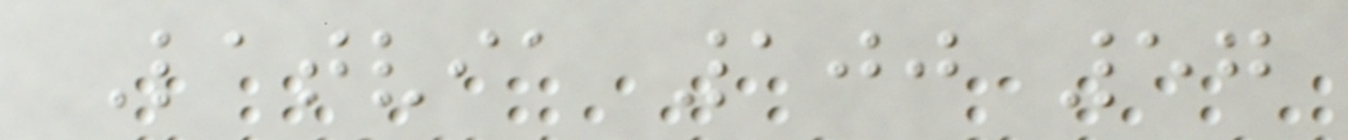Latvia 100 57
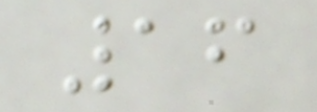16
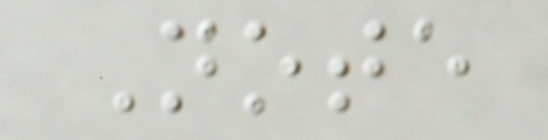Note
